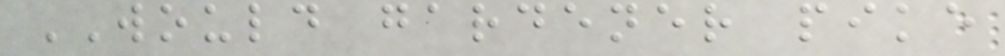WOULD gardener pike
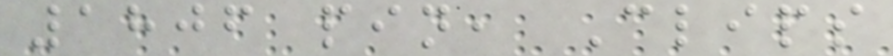1806 pin, Clips
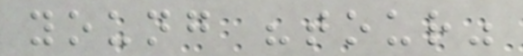young "tour"
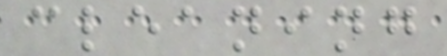cleaning
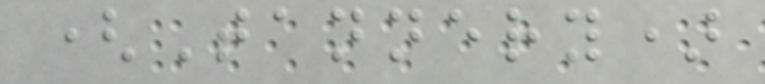(Tannery)
